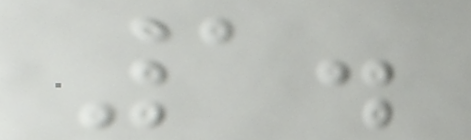1.
